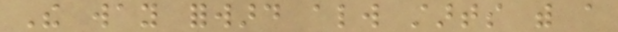The way forward always starts with a
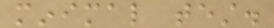minimal test.
